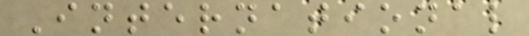International
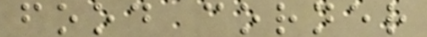food corner
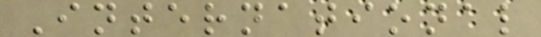International
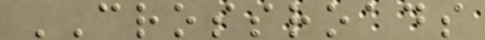CROSSROADS
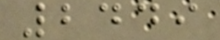2449
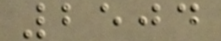2504
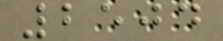2504
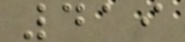419
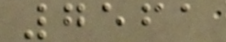7561
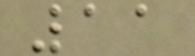11
